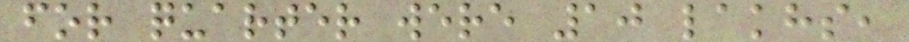for quarter were 10 lakhs,
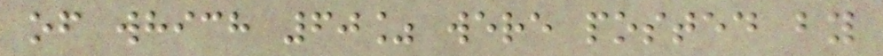of which 60% were posted by
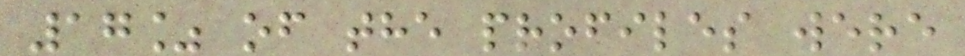17% of the profiles were
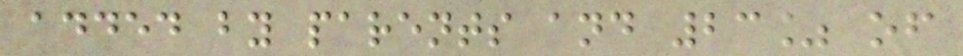added by parents and 23% of
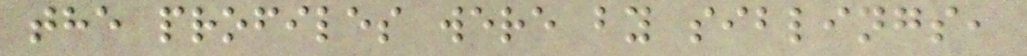the profiles were by siblings,
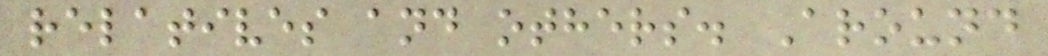relatives and others. Around
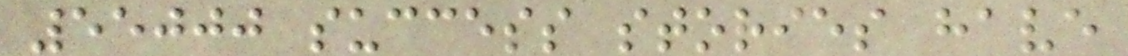55000 success stories have
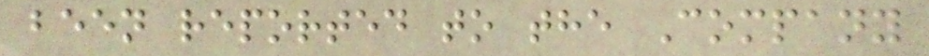been reported to the Company
